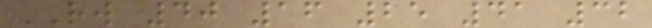RW 40 16 25 41 32
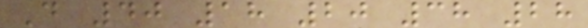D 40 18 20 38 28
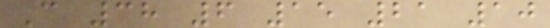C 38 6 15 21 10
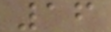16
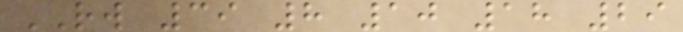RW 39 8 10 18 29
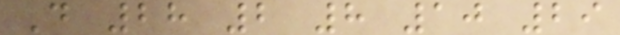D 28 2 8 10 29
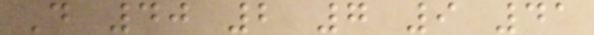D 40 2 7 9 41
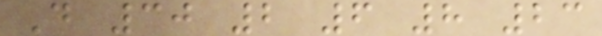D 30 2 6 8 23
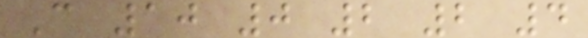C 10 0 2 2 4
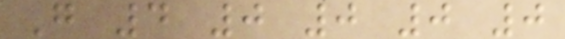G 4 0 0 0 0
